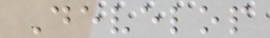Develop
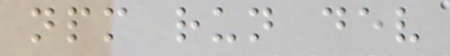npm run dev
